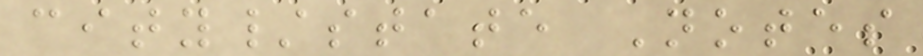city/state Notes
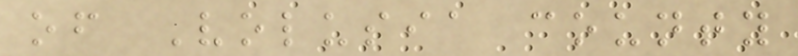of Volusia county
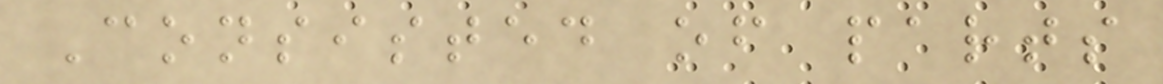Consisted of parts
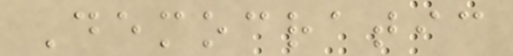Democratic
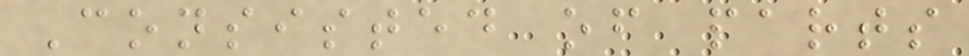Consisted of parts
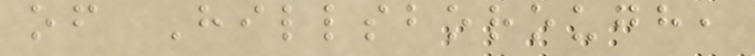of Hillsborough,
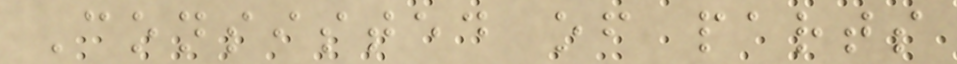Consisted of parts
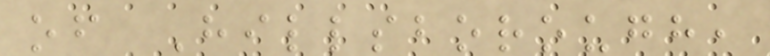of Hillsborough,
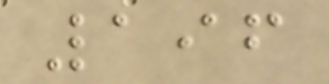196
